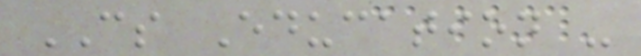CS Education -
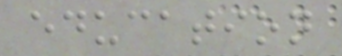education
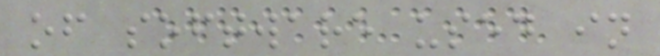of software used in
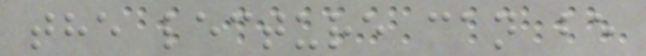the lecture can be
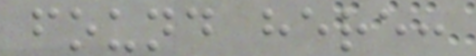found here:
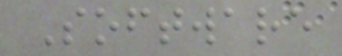Software
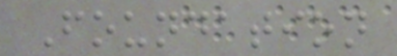Foundation
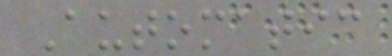Automatic
